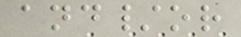and/or
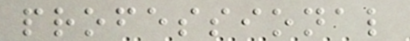professional
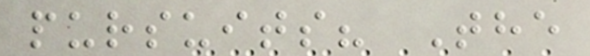pursuits? The
